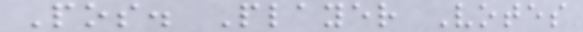Pos. Player Votes
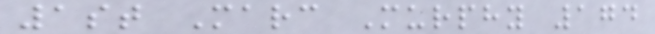1st Marc Murphy 174
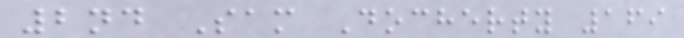2nd Sam Docherty 169
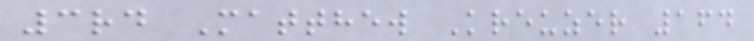3rd Matthew Kreuzer 164
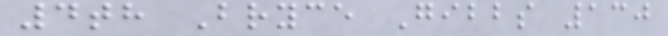4th Bryce Gibbs 130
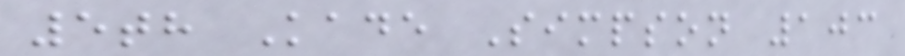5th Kade Simpson 103
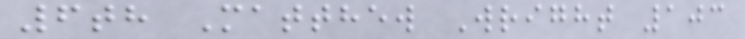6th Matthew Wright 103
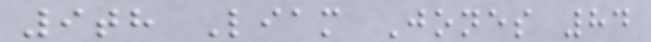9th Liam Jones 84
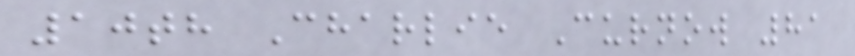10th Charlie Curnow 81
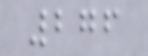276
